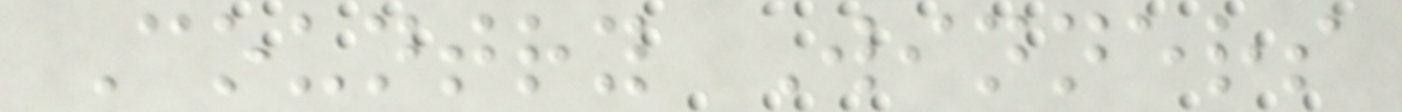Country Winners
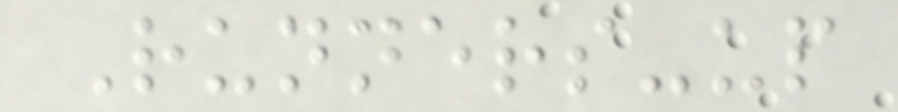Runners-up
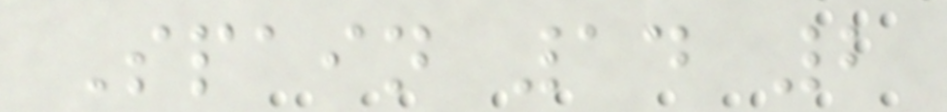Spain 14 2
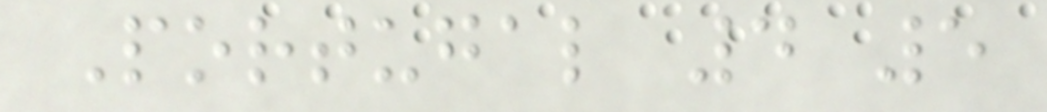Portugal 4 5
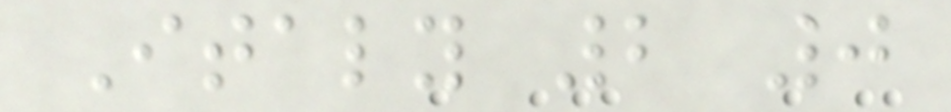Italy 2 0
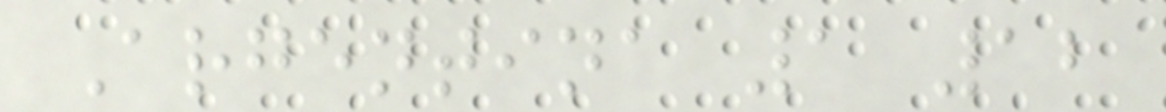Argentina 1 12
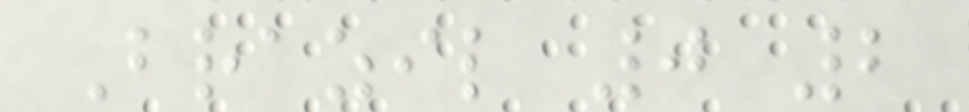Brazil 0 2
